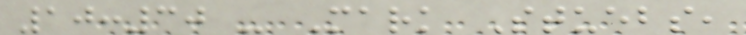10:30 - Mark Stuebs,
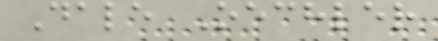Dale Oechler
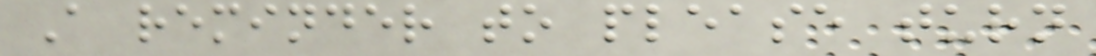A reminder to please turn
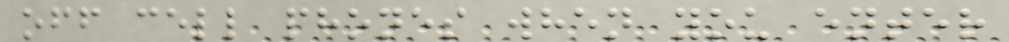off cell phones when you enter
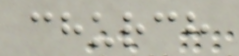church
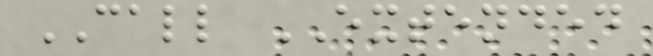CALL EXTENDED
